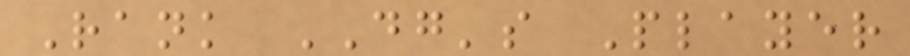Rank DG's Player
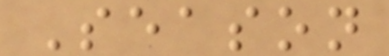Season
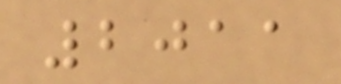2011
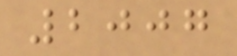2007
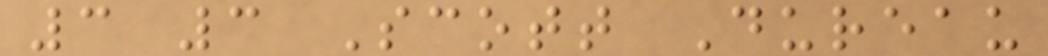3 3 Scott Dureau
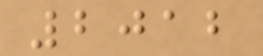2012
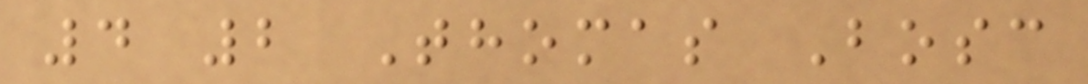4 2 Thomas Bosc
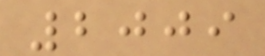2009
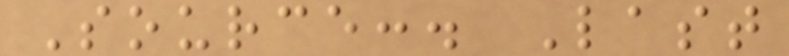Source:. Last
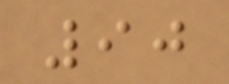90
